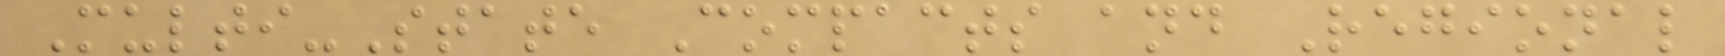Multi-State Compacts and Regional
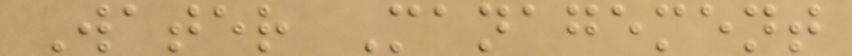Water Management
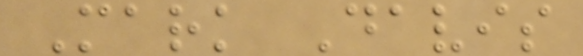Mark Davis
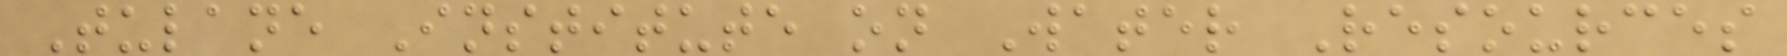Tulane Institute on Water Resources
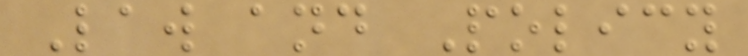Law and Policy
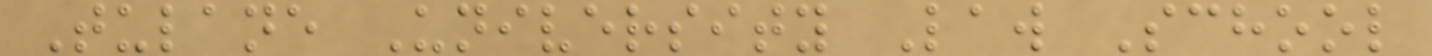Tulane University Law School
